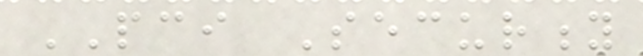PCI Security
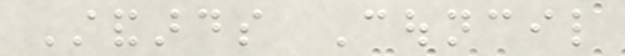Standards Council
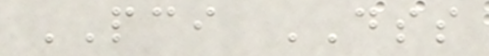PCI DSS
